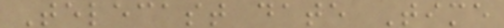Telecast date Time
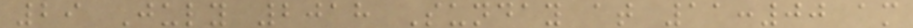29 July 2018 Sunday at 11:00 am
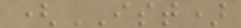(IST)
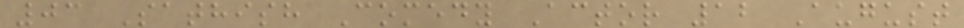03 Sathish Comedy Actor 12 August
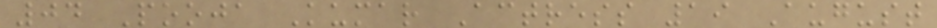04 Pooja Kumar Actress 19 August
